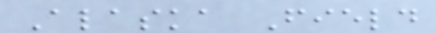Alaska Field
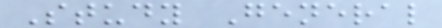Study General
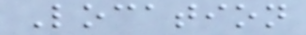Location
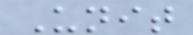Unit
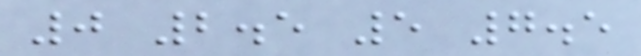0 2.5 5 7.5
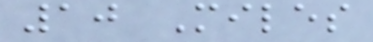10 Miles
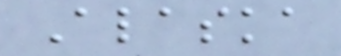Alaska
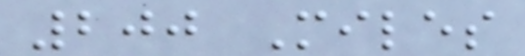200 Miles
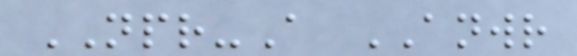NPR-A ANWR
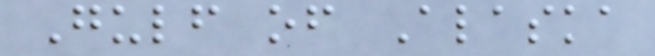Gulf of Alaska
